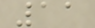11
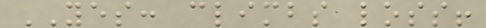YES: climbs loss!
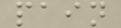pain
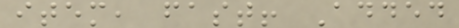item, fast! Added
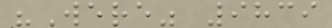"Were" 9839
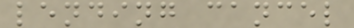lending cancel
